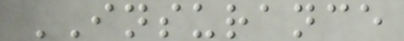INSURANCE
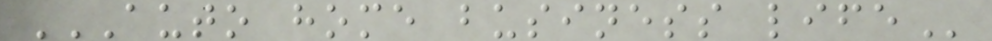AUTO HOME BUSINESS LIFE
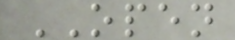OPEN
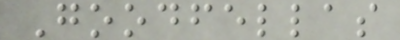Goodfellas
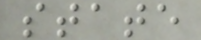state
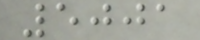5001
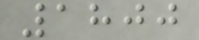1800
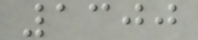1300
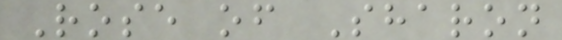Rose of Sharon
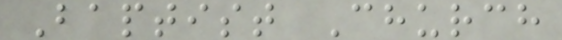Baptist Church
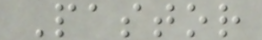Pastor
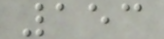153
